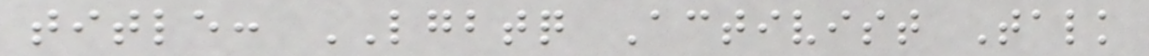title: LGBTQ Activist Talk
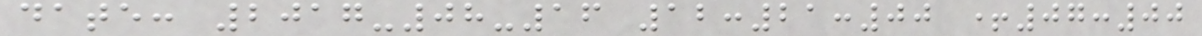date: 2017-08-16 12:21:00 +07:00
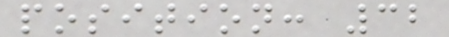position: 32
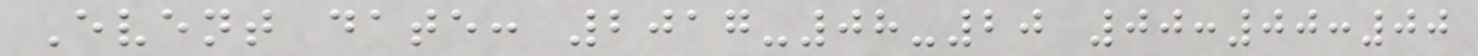Event date: 2017-08-20 00:00:00
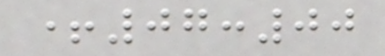+07:00
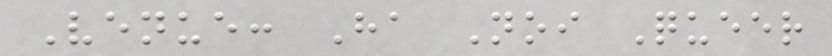Venue: Ha Noi Queer
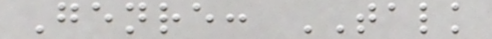Genre: TALK
